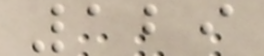129
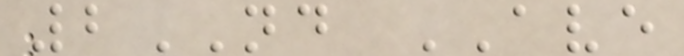2ND AVE
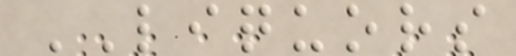LIQUORS
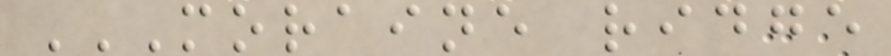MORAINE RIDGE
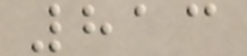813
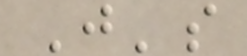J's
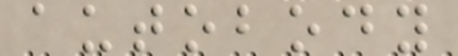autobody
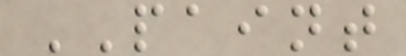PAINT
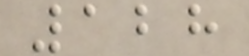128
